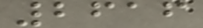2616
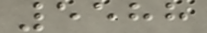5588
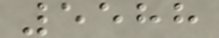5588
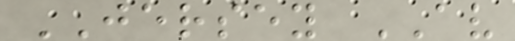JERSEY AV
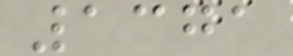1371
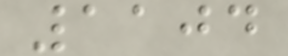1104
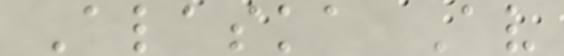Alaska Av
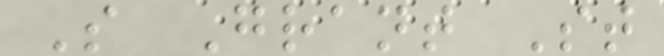S Grant St
